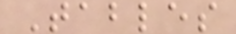Tables
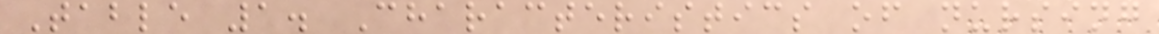Table 1. Characteristics of nursing
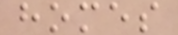homes
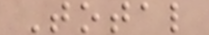Total
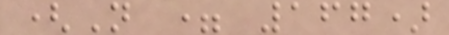(N = 167)
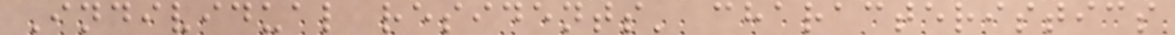Individual residents' characteristics
